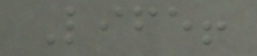Life!
